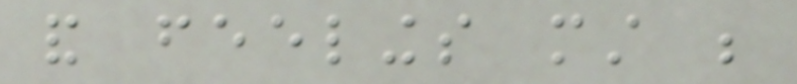and feelings must be
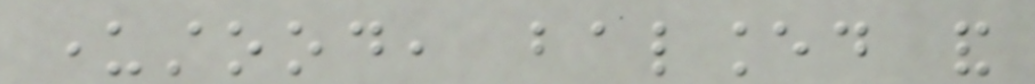understood, balanced and
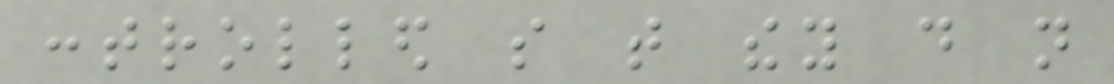controlled so that they do not
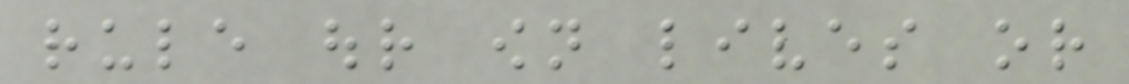rule our own lives or
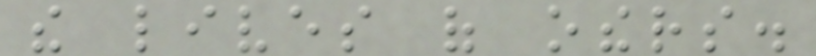the lives of others.
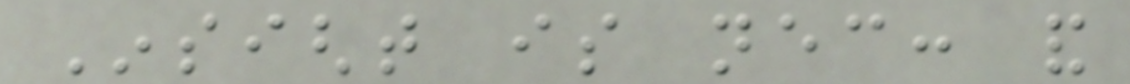Insight is necessary: and
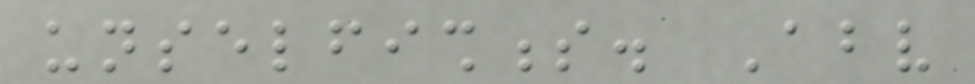unselfishness. Above
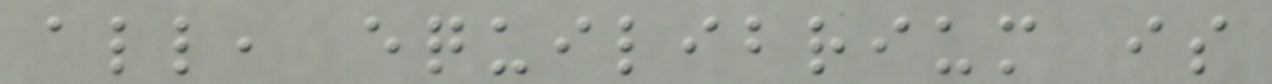all, equilibrium is
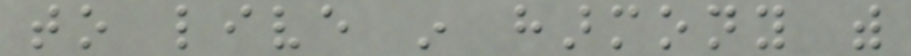to live in harmony with
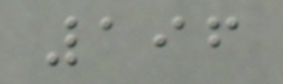196
